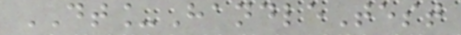DT_HandleTest
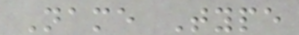Name Type
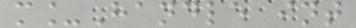m_Handle int
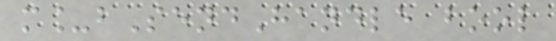m_bSendHandle bool
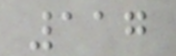117
